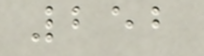252
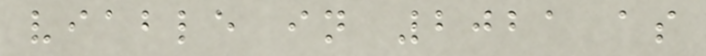viable in 2021 as
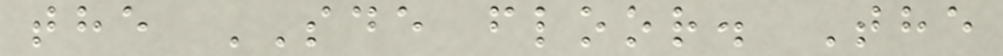the SDE floor. The
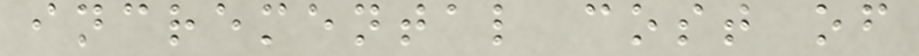incremental cost of
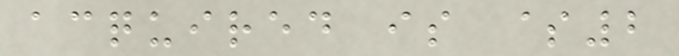acquired is $2
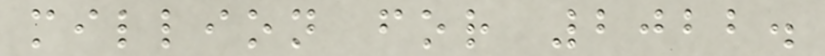million for 2022.
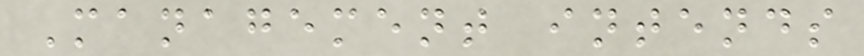Management intends
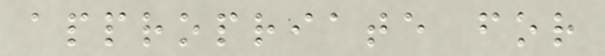appropriate for
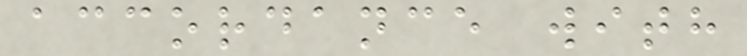accordance with
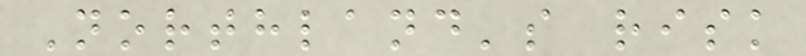Northland's risk
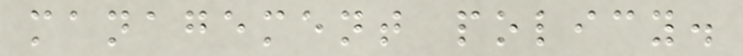management policy.
